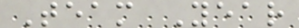Team Year
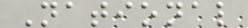National
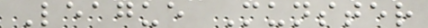League Munster
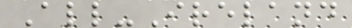All-Ireland
